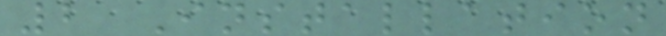2 Installation
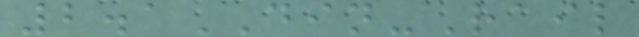2.1DIN-Rail
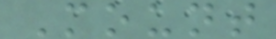Mount
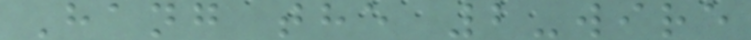Hang the 2-wire
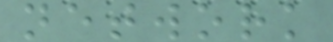network
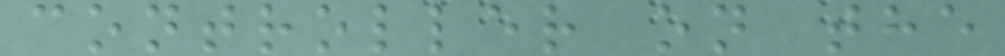controller on the
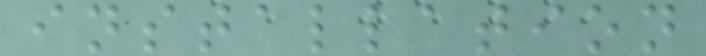installation
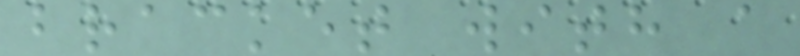bracket with a
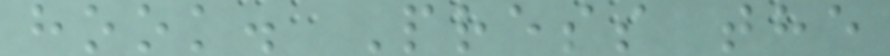hook. Press the
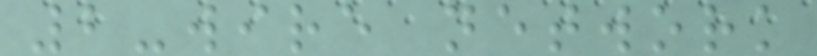2-wire network
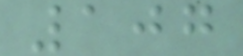107
